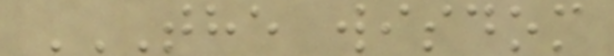THE WISDOM
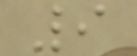9
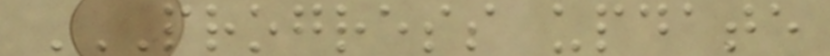PROGRESS UPDATE
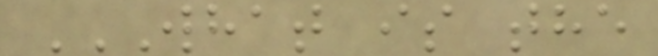WHAT IS THE
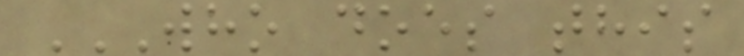WHO DOES THIS
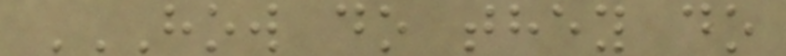HOW DO THEY DO
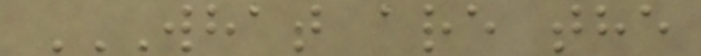WHAT ARE THE
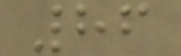86
